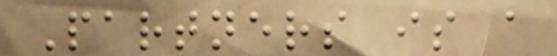Partners is a
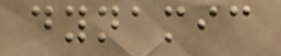dynamic
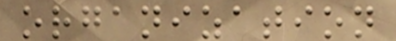organization
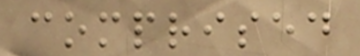comprised
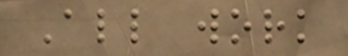All work
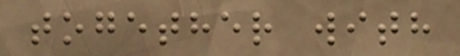together with
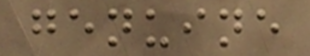genuine
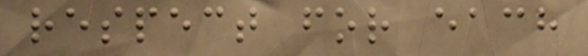respect for each
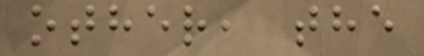other, the
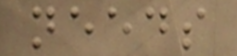needs
